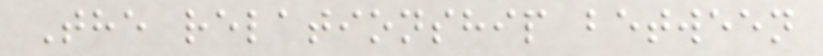The relationship between
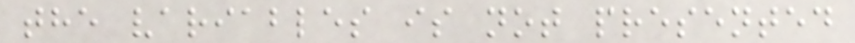the variables is not presented
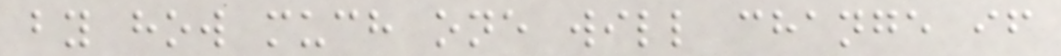by how much one will change if
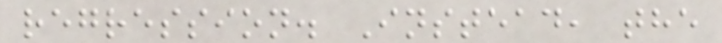regression. Instead, the
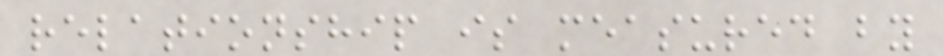relationship is measured by
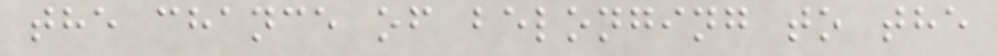the chance of belonging to the
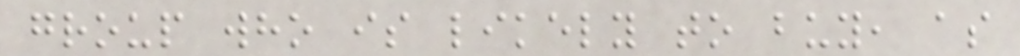group who is likely to buy, as
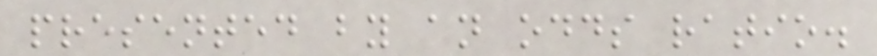presented by an odds ratio.
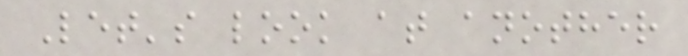Let's look at another
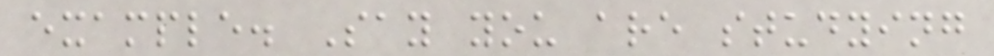example. Say you are studying
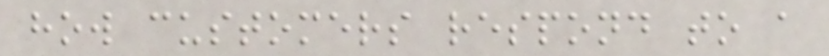how customers respond to a
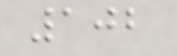102
